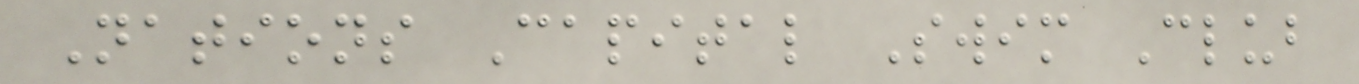Nations Capital Swim Club
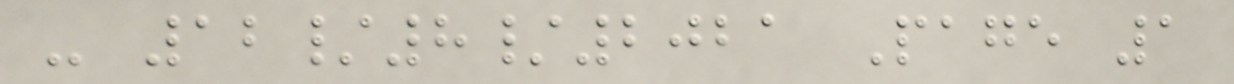- 12/8/2021 Page 1
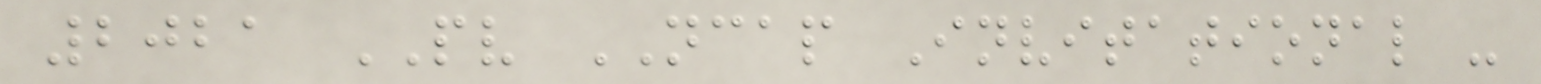2021 PV NCAP Invitational -
